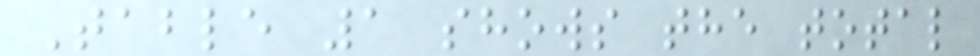Table 1 shows the total
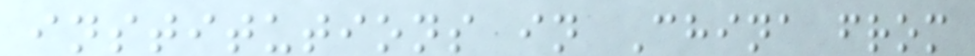institutions in China from
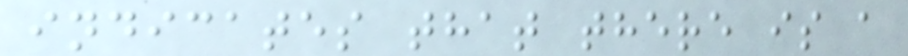indicates that there is a
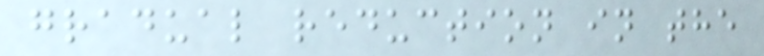gradual reduction in the
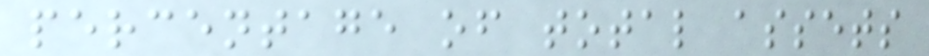percentage of total assets
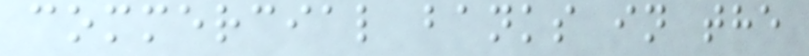commercial banks in the
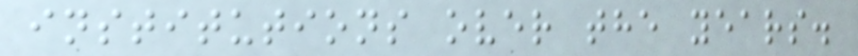institutions over the years.
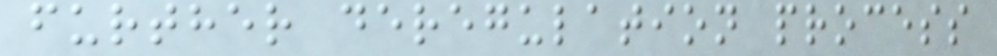further deregulation process
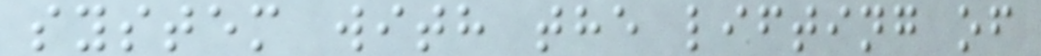system with the lifting of
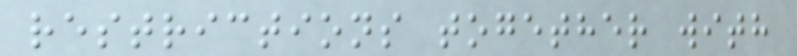restrictions together with
